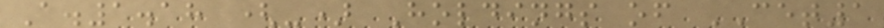A.1.18 (-) Holdings of CET1
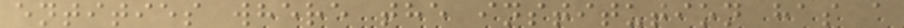entities where the institution has a
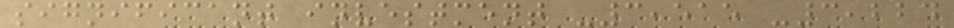significant investment -3,515 -3,224
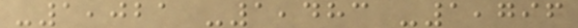-1,021 -1,483 -1,796
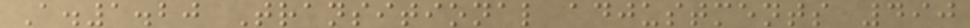A.1.20 Transitional adjustments 490
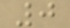0
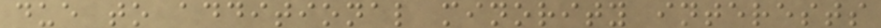due to additional minority interests
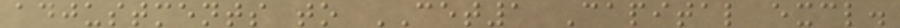adjustments to CET1 Capital excl.
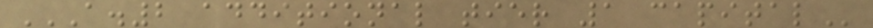A.2 ADDITIONAL TIER 1 CAPITAL
